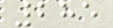285
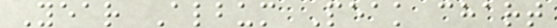Year Album Peak chart
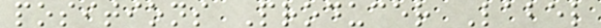positions Producer Label
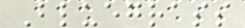Bluegrass
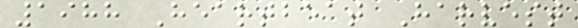1988 Heartbeat Harvest
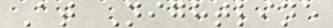At Nightline
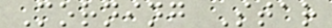Morning Star
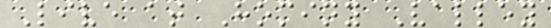Live at Hominy Valley
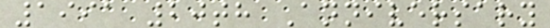1991 20th Anniversary
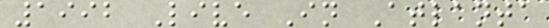1992 Live In Atlanta
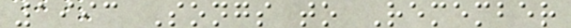1993 Songs to Remember
